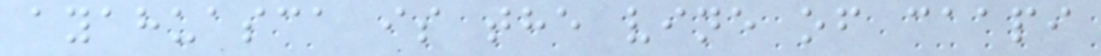ayahuasca is the vine of caapi
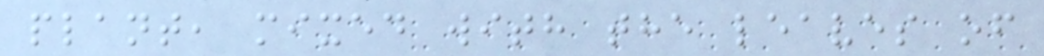plant, mixed with the leaves of
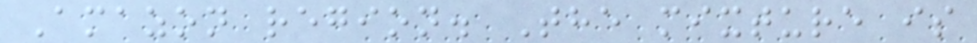Amazon region. The mixture is
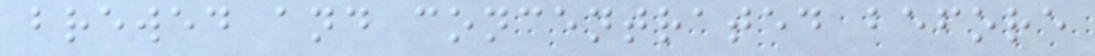brewed and concentrated before
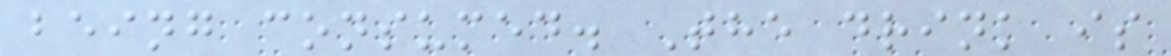being consumed. The drink is
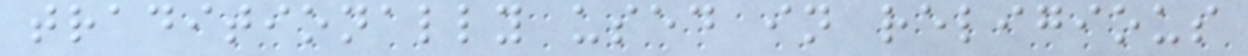traditionally used in religious
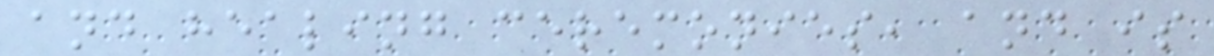and healing ceremonies, and is
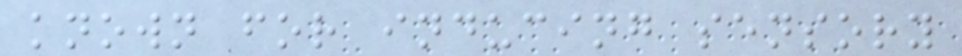known for inducing sensory
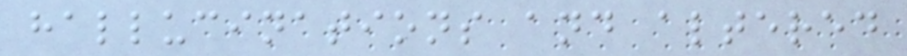hallucinations and altered
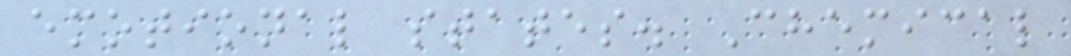emotional states. Chemical
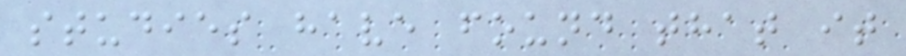studies have found that it
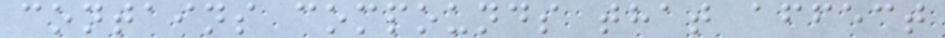contains compounds that affect
